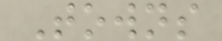Towns
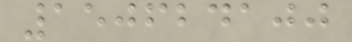150624100
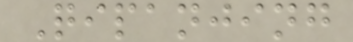Qipanjing
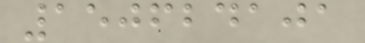150624101
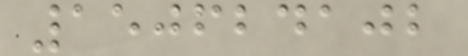150624102
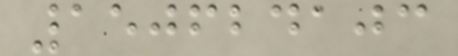150624103
